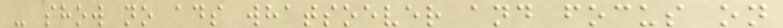- show no ads whatsoever and focus on
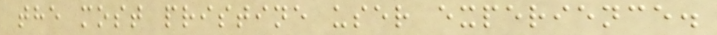the most pristine user experience.
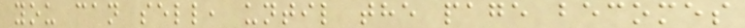you can sell, until the page becomes
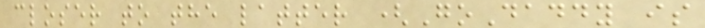closer to the latter (GoDaddy is
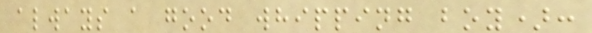always a good whipping boy):
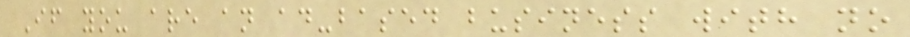If you are an ad-based business with no
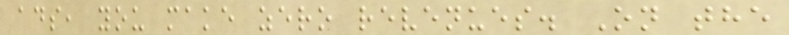ads, you make zero revenues. On the
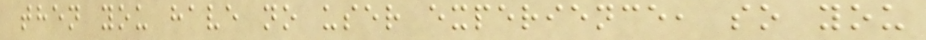then you have no user experience, so you
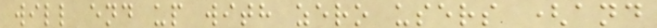will end up with zero users (and
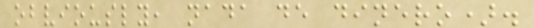obviously, nada de dinero).
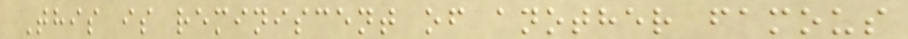This is reminiscent of another famous
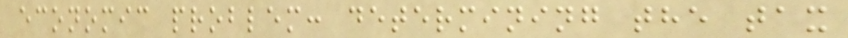economic problem: determining the tax
